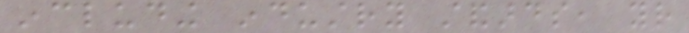including industry standards, your
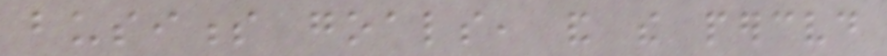business goals, and the perceived
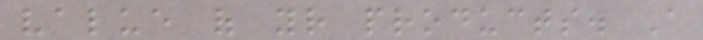value of your products. A
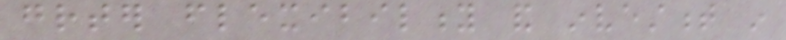greater flexibility and investment in
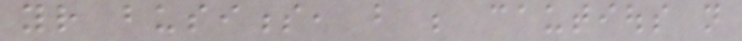your business, but be cautious not
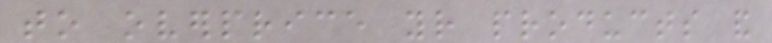to overprice your products and
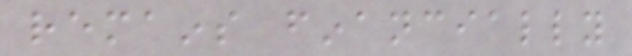remains financially
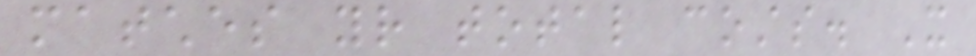matches your total costs. It
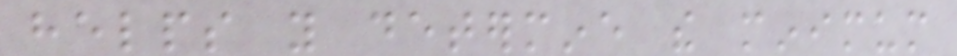helps you determine the minimum
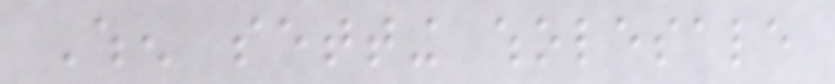When setting wholesale
